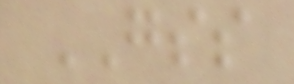GSS
